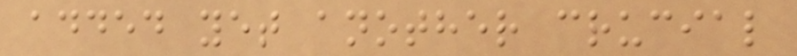added yet another crucial
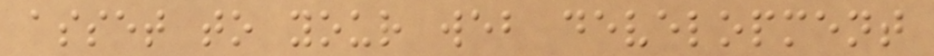asset to your web development
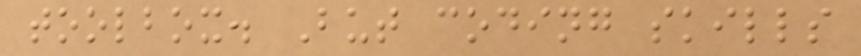toolbox. But coding skills
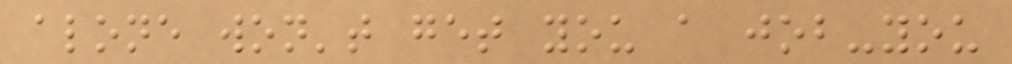alone won't get you a job-you
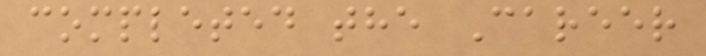completed the Career
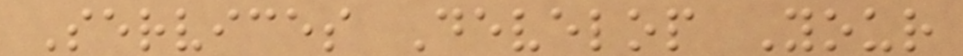Services Develop Your
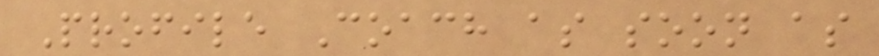Profile Coach as soon as
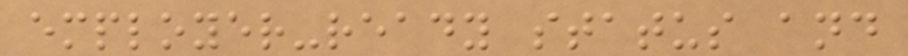employer-ready status and
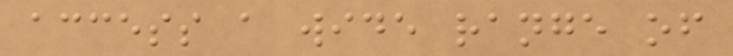access a wide range of
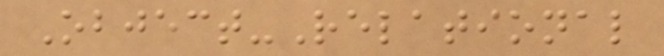Object-Relational
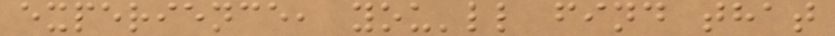experience, you'll find that
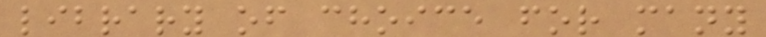library of choice for many
